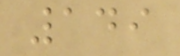149
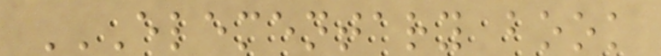ELEMENTARY BOOK
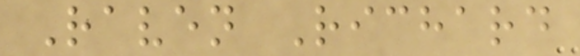Raven Richard
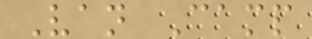Van Camp
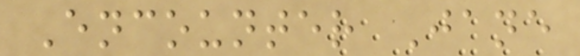Encounter Jane
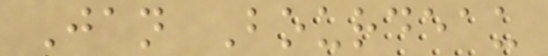Jan Bourdeau
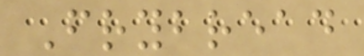Frybread
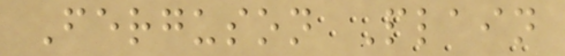Ferguson Plain
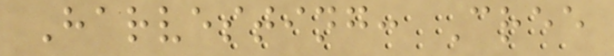Harvesting: Cree
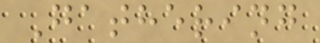Gathering
